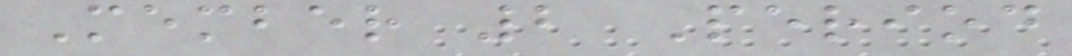Member 2 Period
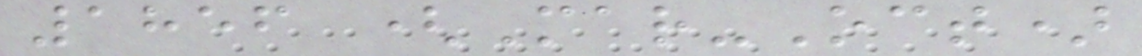1856 (Mar-Oct)
